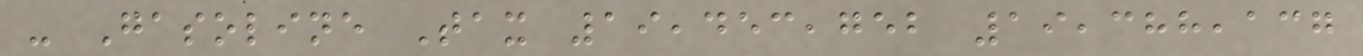- Gasoline Tax 19,453,752 19,388,137
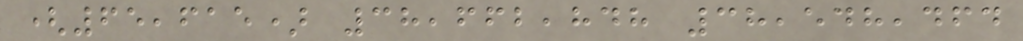(65,615) 38,662,848 38,548,464
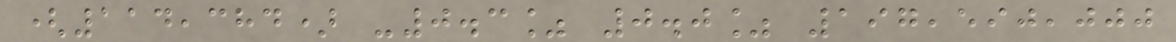(114,384) -0.3% 0.0% 197,590,000
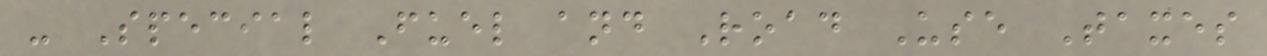- Special Fuel and Road Use Taxes
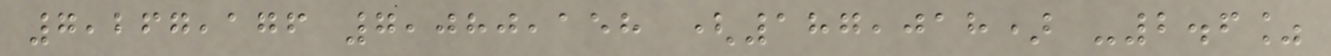7,267,176 7,080,158 (187,018) -2.6%
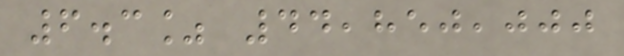6.3% 44,850,000
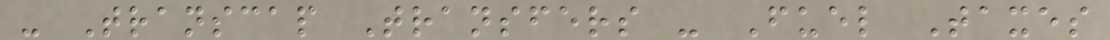- Transcap Transfers - Fuel Taxes
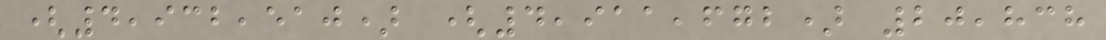(4,932,510) (4,911,672) 20,838
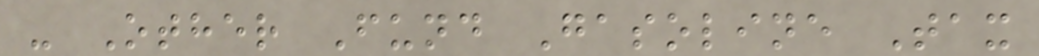- Other Fund Gasoline Tax
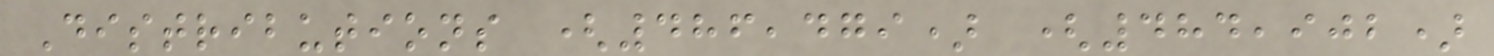Distributions (486,479) (484,902)
